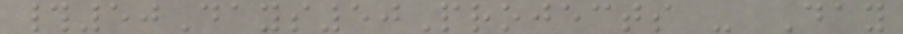#50Days50Projects - Day
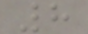8
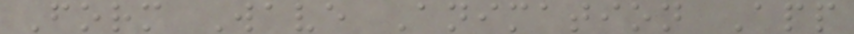Form Wave Animation App
